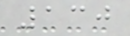130
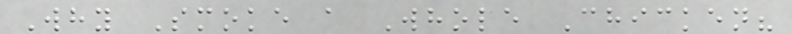Why Smoke a Whole Chicken?
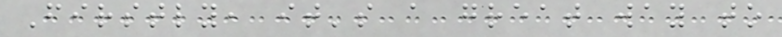Firstly, it's a great way to
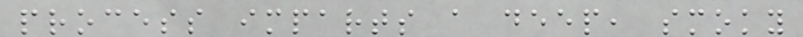process imparts a deep, smoky
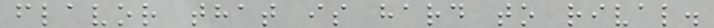flavor that is hard to rival.
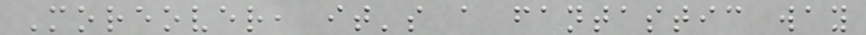Moreover, it's a fantastic way
